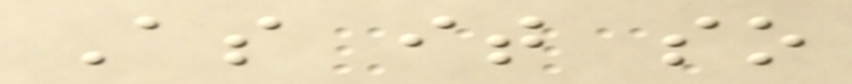As it so
